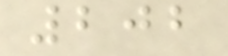202
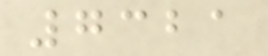7321
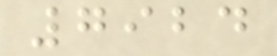7924
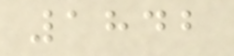1842
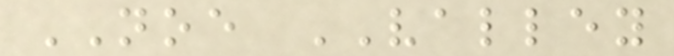NOE VALLEY
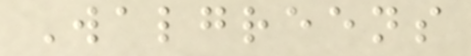Walgreens
